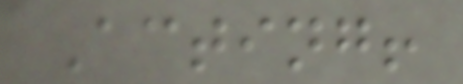Acting!
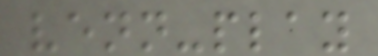venn-play
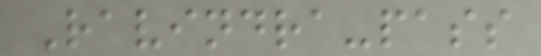Ravindra-pass
